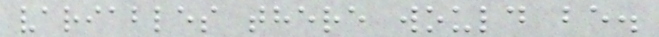variables there would be.
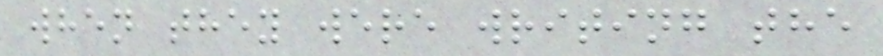when they were writing the
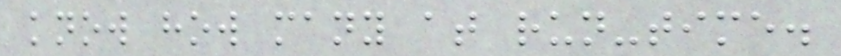know how many at run-time.
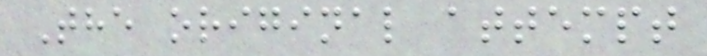The original attempt
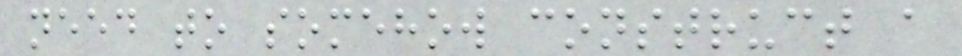need to somehow construct a
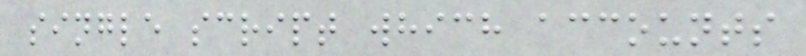single script which accounts
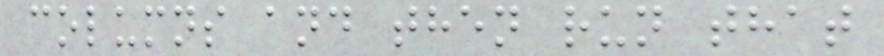columns and then run that
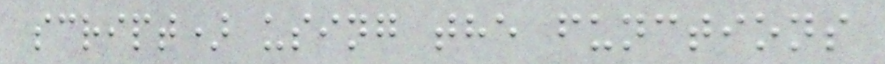script) using the functions
